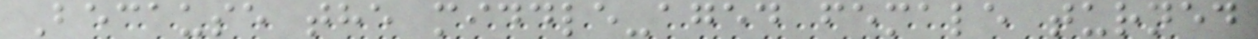Because the middle-aged female turned
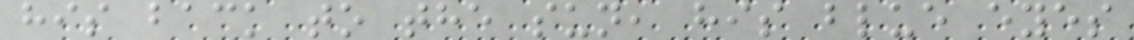his back to the sun, his blue eyes
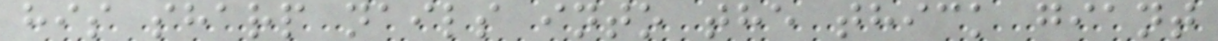his sharp nails into the thick giant
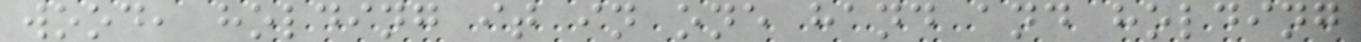wood, holding it in one hand and holding
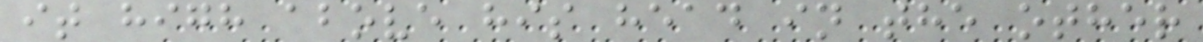it high above his head in the other
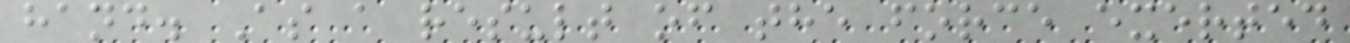hand. As a result of the force exerted
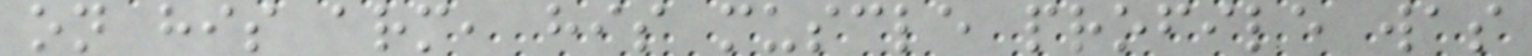on his arm, his muscle profile was
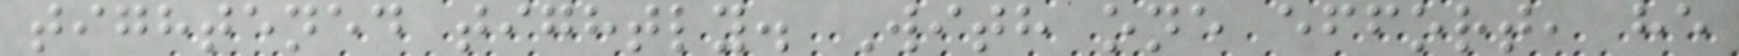tightened tightly. With one effort, he
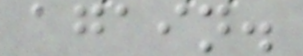again.
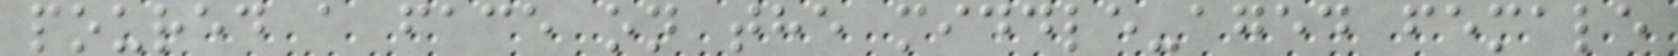poured a face on the middle-aged female
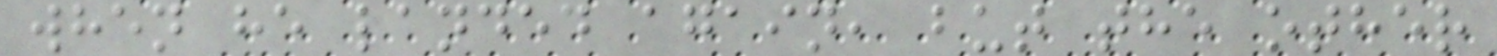when he landed again, but the other
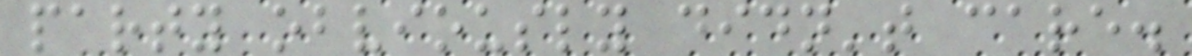party obviously didn't care.
